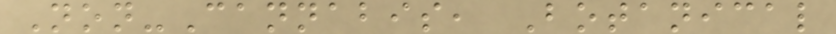Non-Cannabis, Botanical
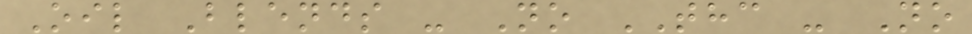Oil Blends - No THC - No
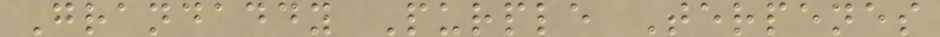Grandaddy Purple Terpenes
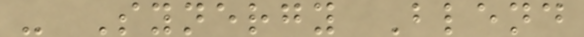- Synergy Blend
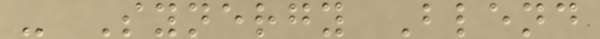- Synergy Blend
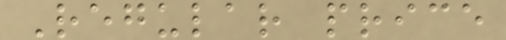Regular price
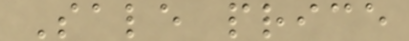Sale price
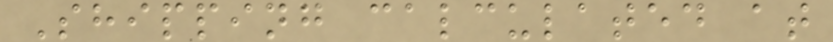Shipping calculated at
